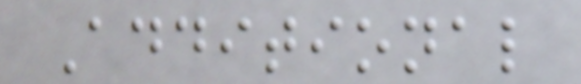Additional
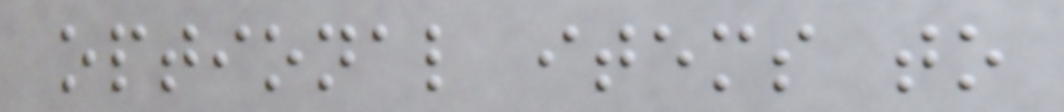optional items to
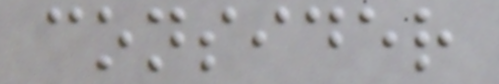consider
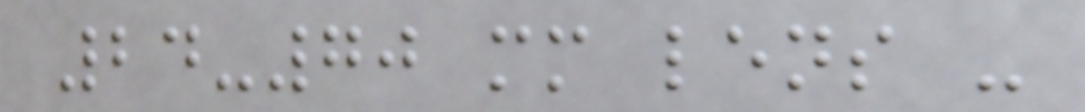24-70 mm lens -
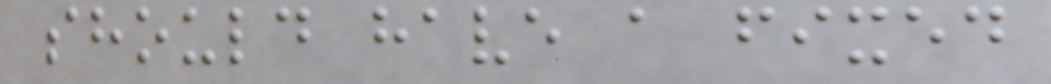should have a fixed
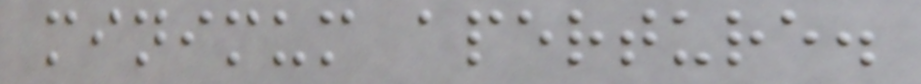minimum aperture.
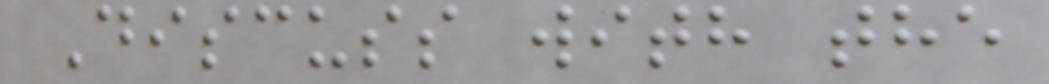Discuss with the
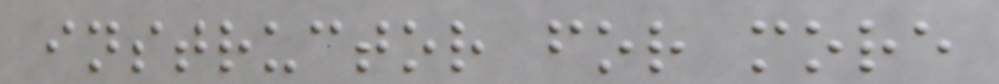instructor for more
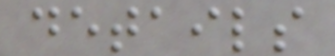details
